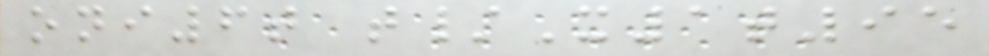oni6t t/X1t95
